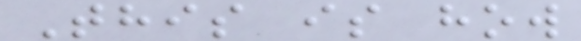This is how
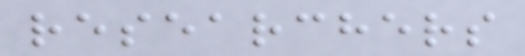researchers
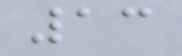13
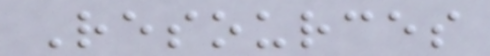Resources
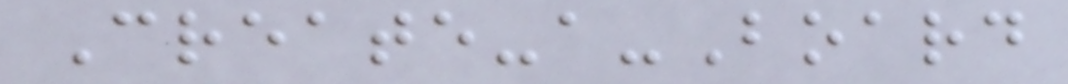Create-a-Board
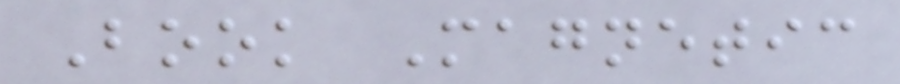Book Magnetic
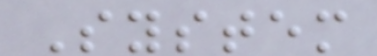System
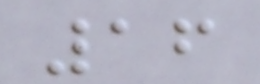16
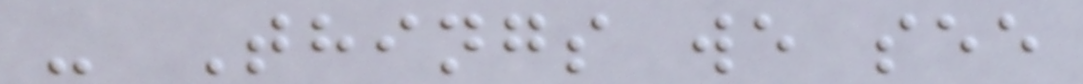- Things we see
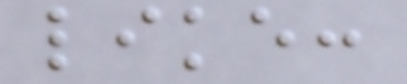like:
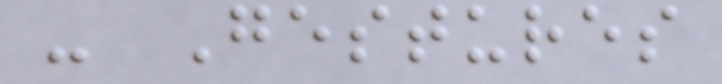- Gestures
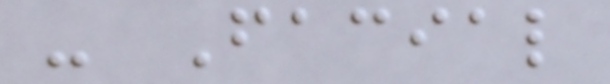- Facial
